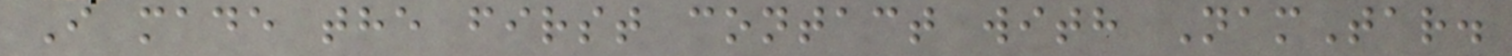I made the first contact with NamTar.
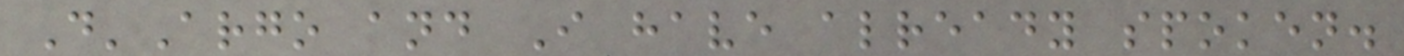D'Argo and I have already spoken.
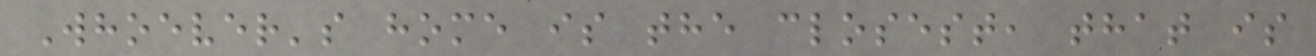Whoever's home is the closest, that is
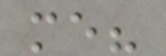me?
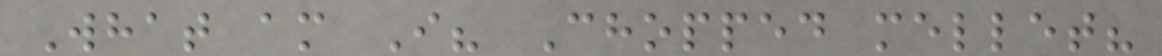What am I? Chopped mellet?
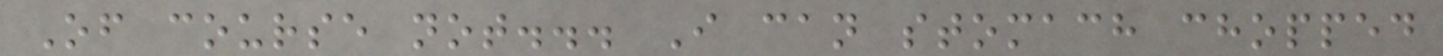Of course not... I can stomach chopped
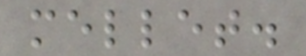mellet.
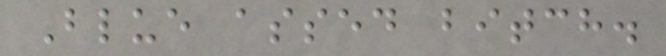Blue assed bitch.
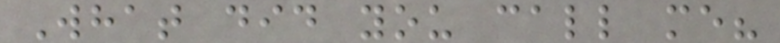What did you call me?
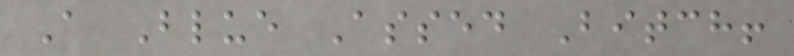A Blue Assed Bitch!
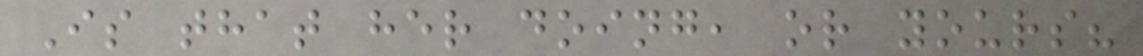Is that her doing, or yours?
